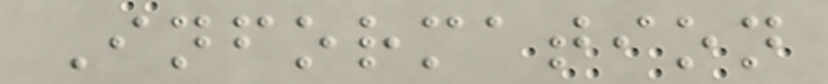Information
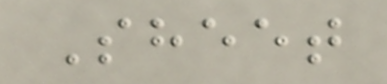Sheet
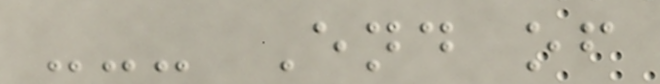--- End of
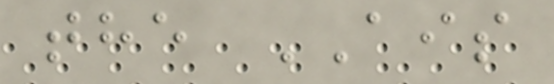the AIS
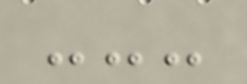---
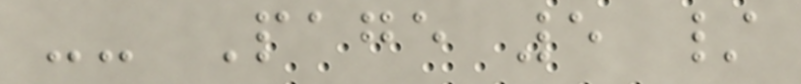-- Page 5 /
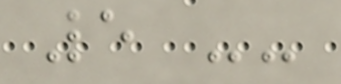5 --
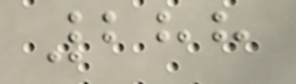288
